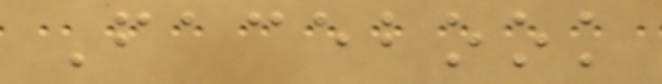Facebook
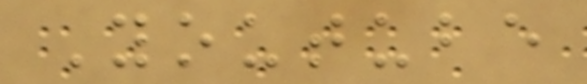Youtube
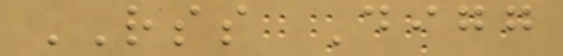RSS Digg
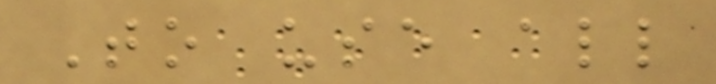To use all
